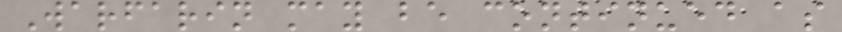Warfarin may be continued as
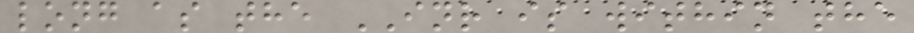long as the INR is within the
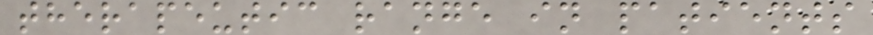therapeutic range in patients
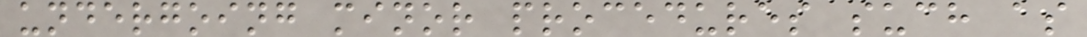undergoing minor procedures such as
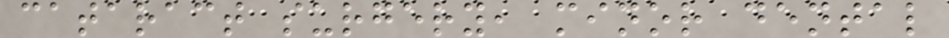cataract surgery, minor dental
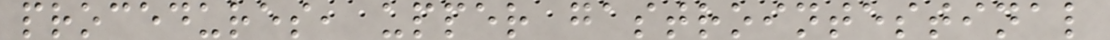procedures, upper gastrointestinal
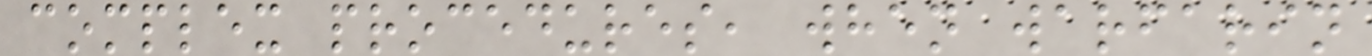complex procedures, when warfarin
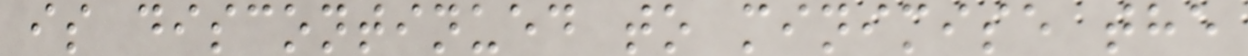is discontinued to minimise the
